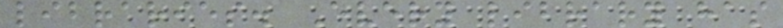libraries. Every library has
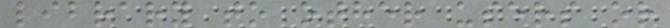library to other users or
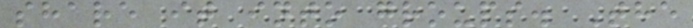share it into groups. The
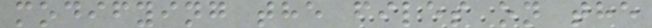modifying the files on the
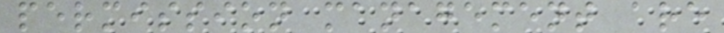permission management are
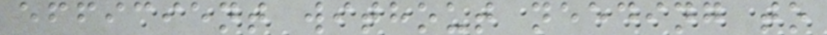efficient without needing to
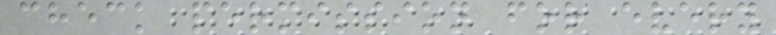check permission for every
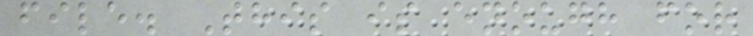file. This is enough for
